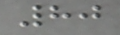80
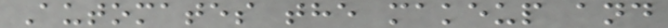Automates the makeup and
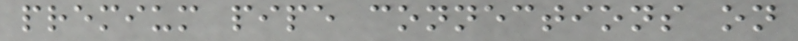premium pipe connections on
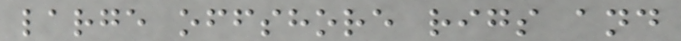large offshore rigs and
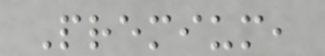Premium,
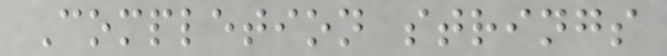Completion strings
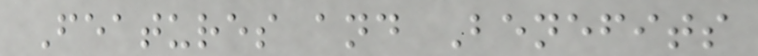Features and Benefits
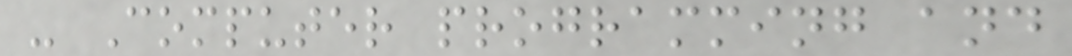- Computer programming and
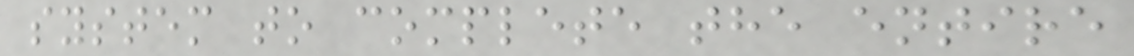system to complete the entire
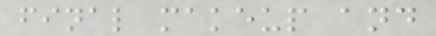final makeup and
